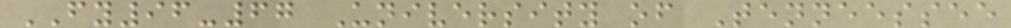FY96-67 University of Tenneessee
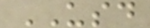USD
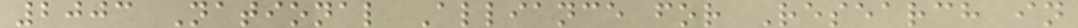2003 National Alliance for Research in
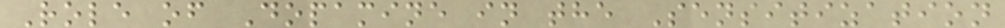Role of Dopamine in the Sensitization
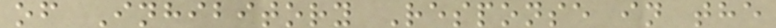of Inhibitory Response in the
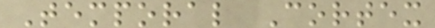Temporal Cortex
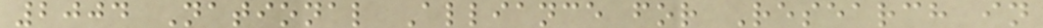2004 National Alliance for Research in
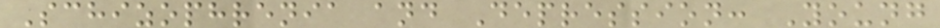Schizophrenia and Depression: Young
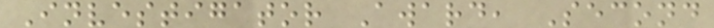Investigator Award, Second
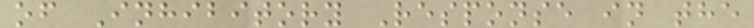of Inhibitory Response in the
